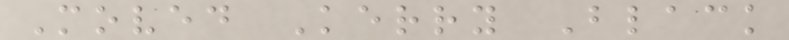Moved Kerry Black
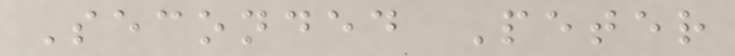Seconded Peter
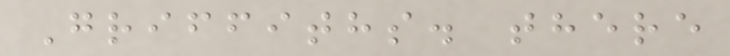Griffiths. there
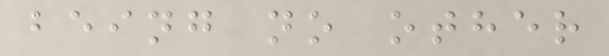being no other
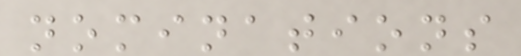nominations
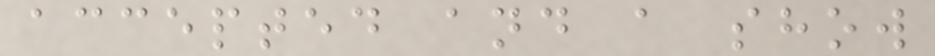accepted and a show
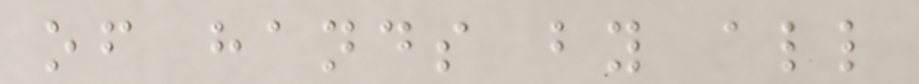of hands by all
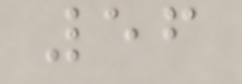56
